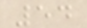54
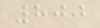800
